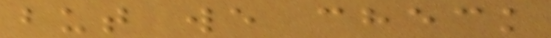but we check
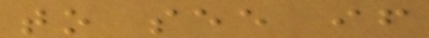to see if
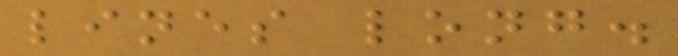lines long.
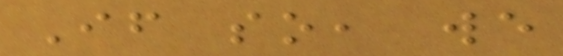If so, we
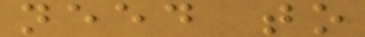need to
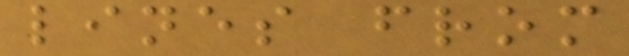lines from
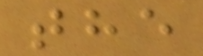the
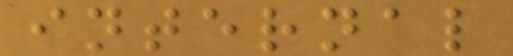internal
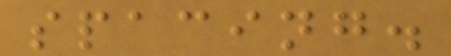spacing.
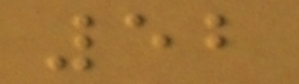52
